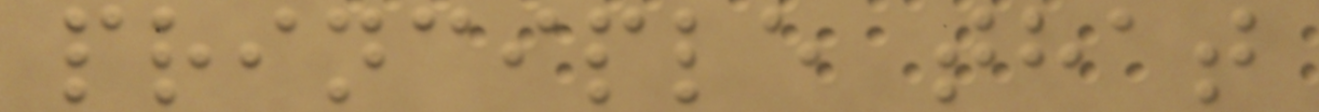principle that
